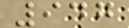947
